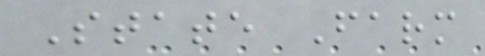State Farm
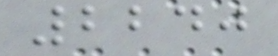2240
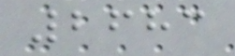2683
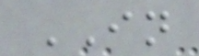IN
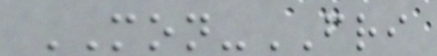MON-FRI
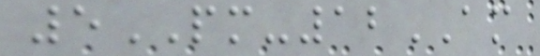5PM-12AM
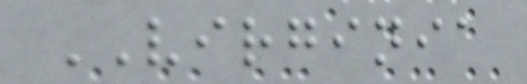VIRGINIA
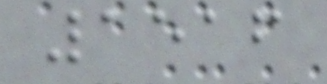1516
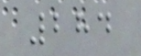284
